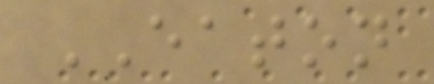EATON
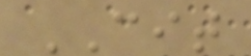CIT
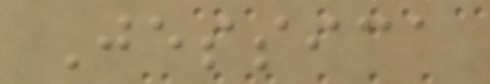Jessica
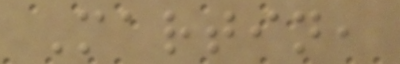Martin,
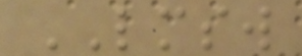LMSW
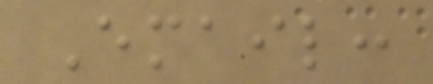Email:
